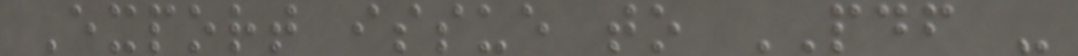Export issue to PDF -
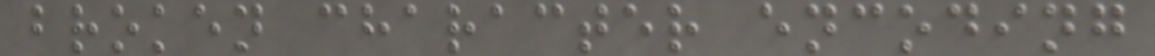broken character encoding
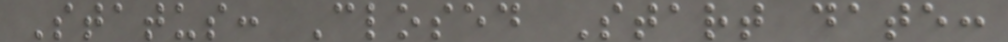Status: Closed Start date:
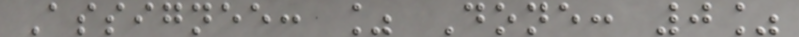Assignee: % Done: 0%
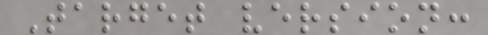Target version:
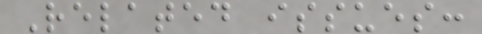Related issues:
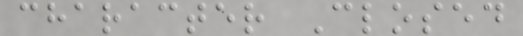character Closed
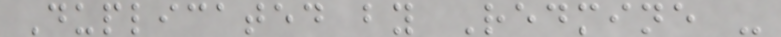Duplicated by Redmine -
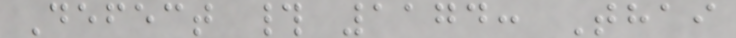Defect # 1174: Thai
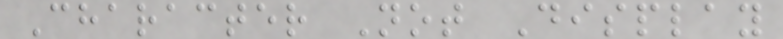Character Not Display
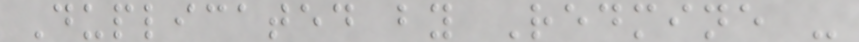Duplicated by Redmine -
